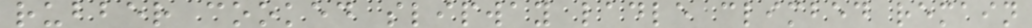rubber cooked slipway ladle climbed remain
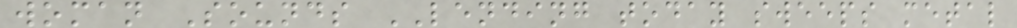woman Sounds LENDING today sweeps metal
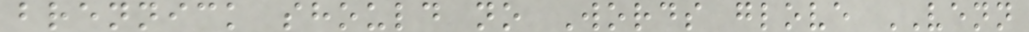brennick should no Words glove VENN
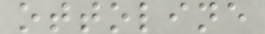ottoline
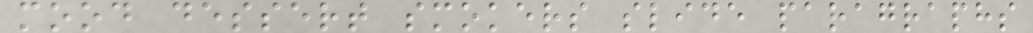mood dessert smokers slide paragraphs
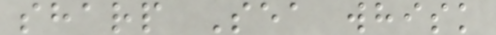sharp Sea whisk
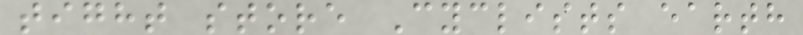tight store Cyclists earth
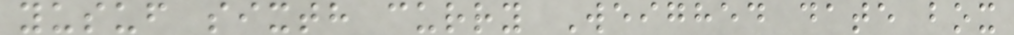yusuf sixth curry Weighed date box
